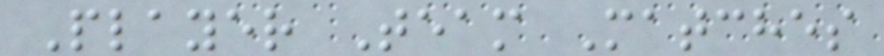Player Team Matches
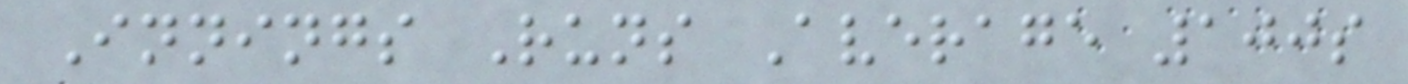Innings Runs Average 100s
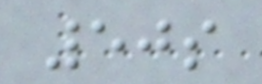50s
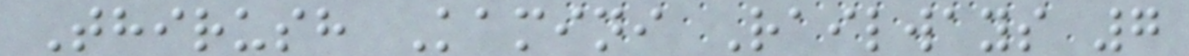Thirush Kamini Railways 7
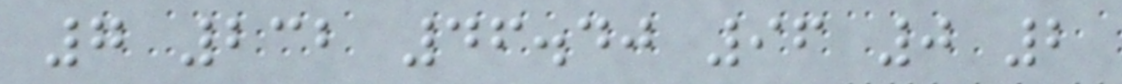7 232 46.40 96 0 2
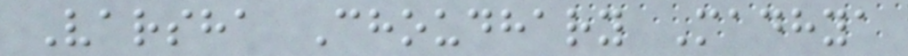Varsha Choudhary Madhya
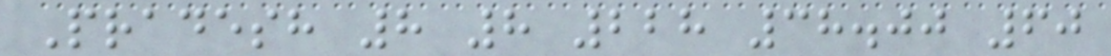Pradesh 8 8 228 38.00 60
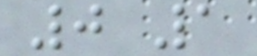0 1
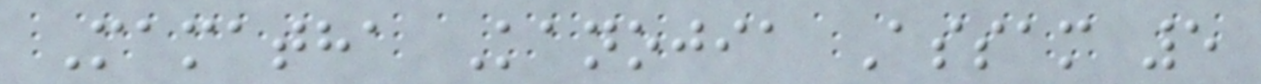Mamatha Kanojia Assam 5
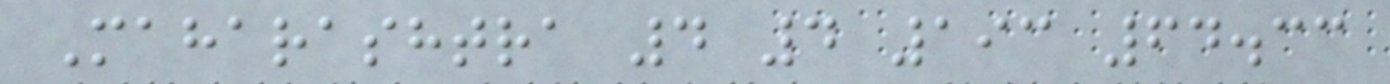Maharashtra 4 4 193 64.33
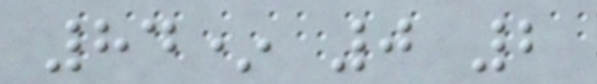84* 0 2
